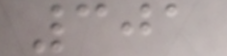301
